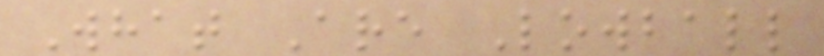What Are Lowball
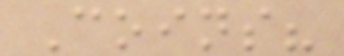Coins?
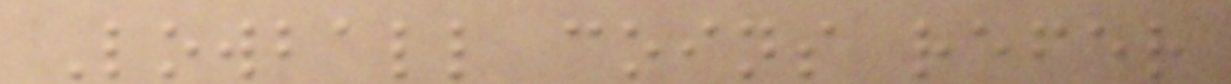Lowball coins refer
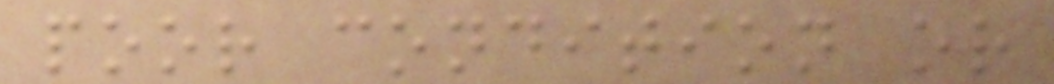poor condition or
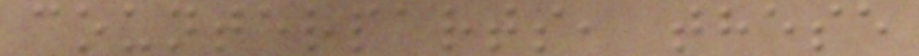counterparts, these
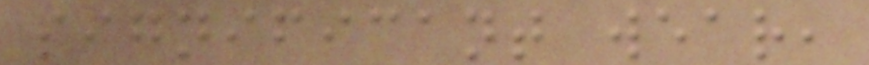significant wear,
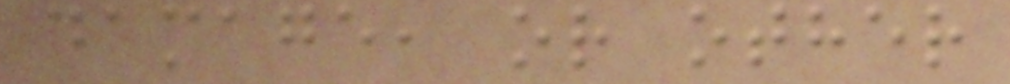damage, or other
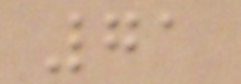71
